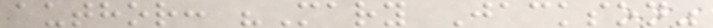author: "Mary Jackson"
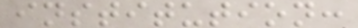institution:
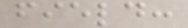field:
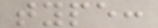type:
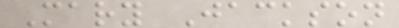Mary Jackson
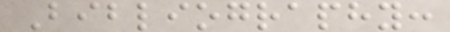Bibliography:
